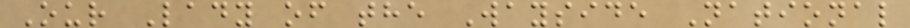Our Lady of the Wayside National
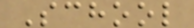School
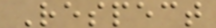Respect
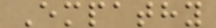Empathy
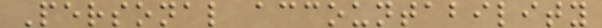Personal accountability
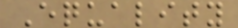Equality
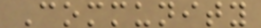Community
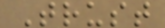Trust
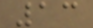13
